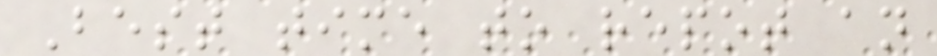Best time to repot an
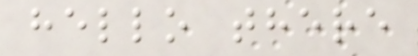hello there
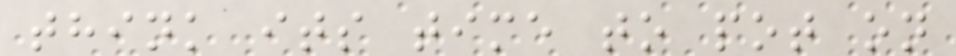think its time to pot on
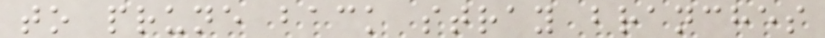to prune back stray branches
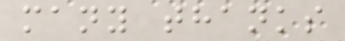many thanks
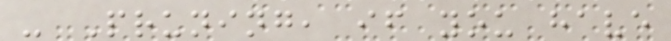- Pruning, if you have
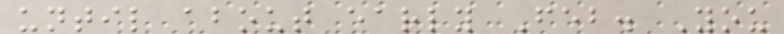until about early Feb. You
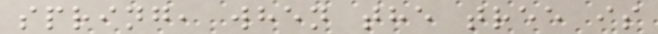spring, when the tree is
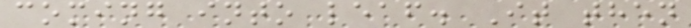coming into leaf. It then
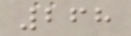268
